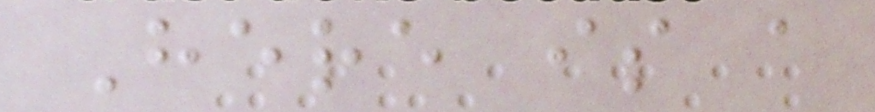Here is a
